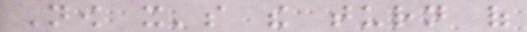Now it's the turn of
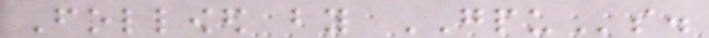Followed by GPUs.
